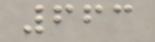663
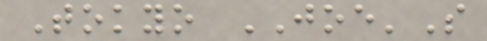Tokyo JOE'S
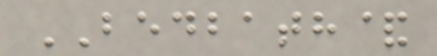BEDBATH&
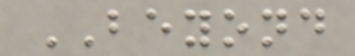BEYOND
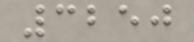3250
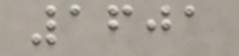1601
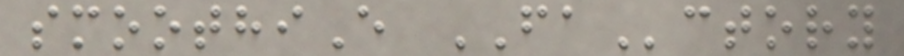smoothiE FActory
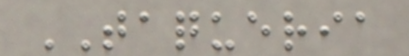TAQUERIA
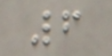6
